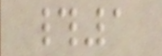#1
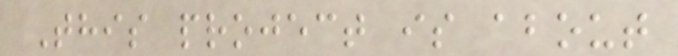This project is about
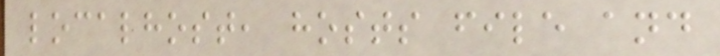localhost, hosts file and
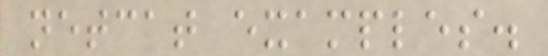netcat examples.
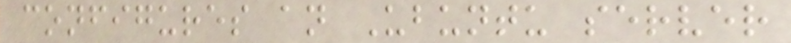configures an Ubuntu server
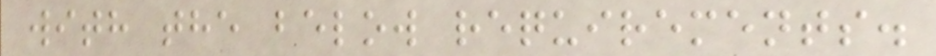with the below requirements.
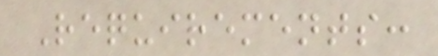Requirements:
